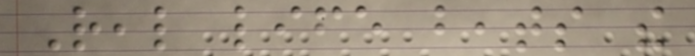Real life beats the
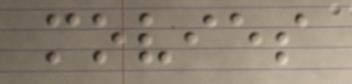movies
